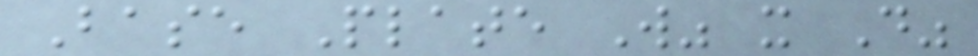Base Plate W" x D"
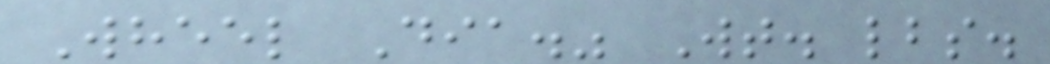Wheel Dia." Wt. lbs.
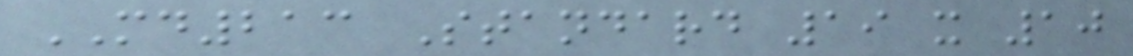MD213 Standard 19 x 10
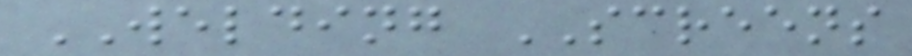WELDING SCREENS
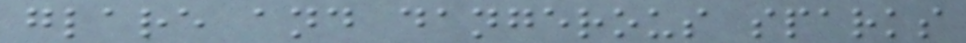glare and dangerous sparks
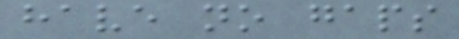have no gaps
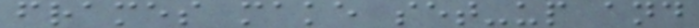frames make set-up and
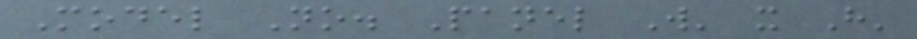Model No. Panel W' x H'
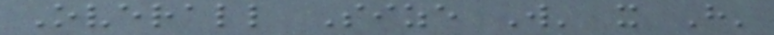Overall Size W' x H'
